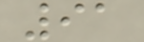91
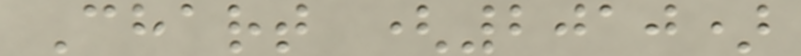Chart (2010)
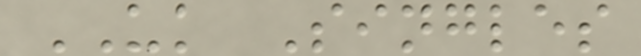UK Singles
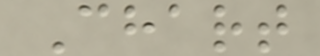Chart
